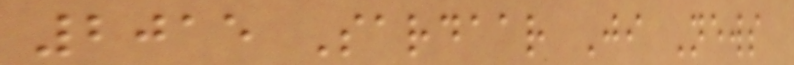2015 Sardaar Ji News
